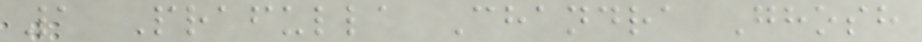1 Prafulla Chandra Ghosh
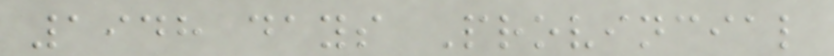1948 days Provincial
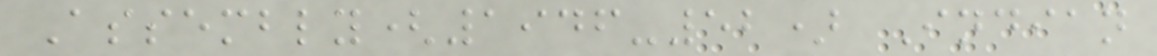Assembly(1946-52) Indian
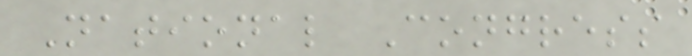National Congress
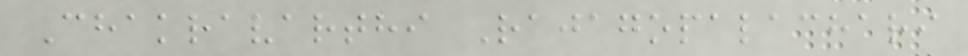Chakravarthi Rajagopalachari
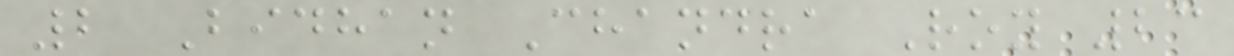2 Bidhan Chandra Roy 23
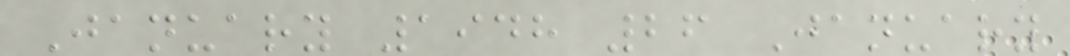January 1948 26 January
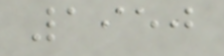1950
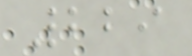229
